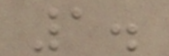1.
